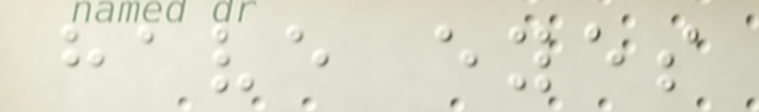have eyes
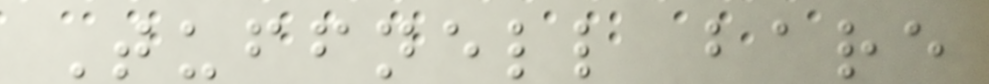Tuffnell bare
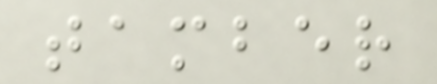tamber
